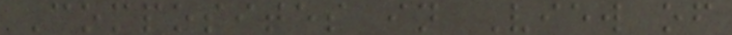Composites in View of
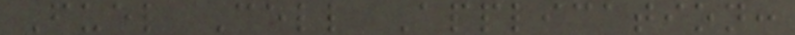Fuel Cell Application:
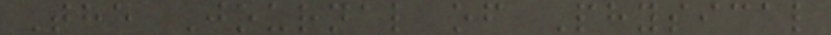The Journal of Physical
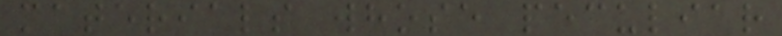materials whose peculiar
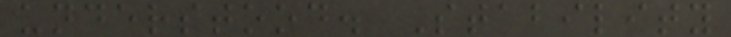understood. Stability
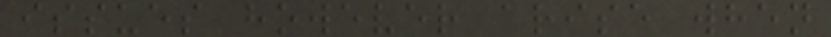issues however arise when
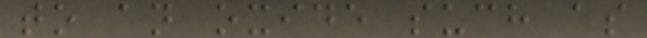to an oxide such as
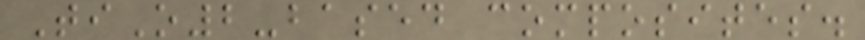TiO2-based composites.
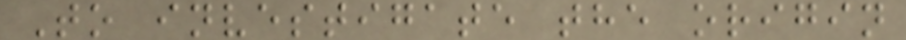To investigate the origin
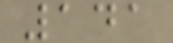141
